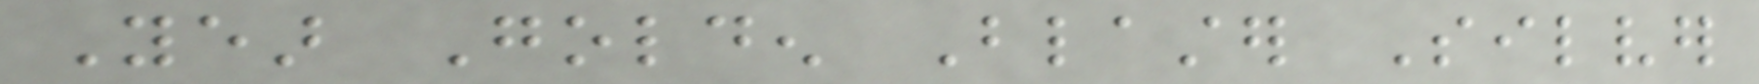Year Golden Blaster Silver
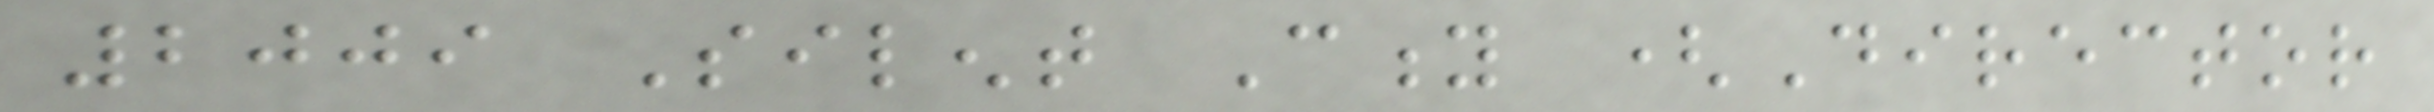2009 Silent City (Director
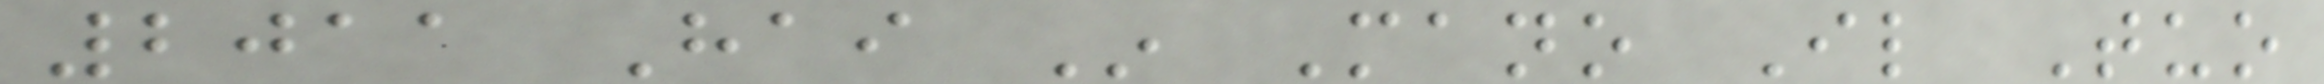2011 Hai In Mano Il Tuo
